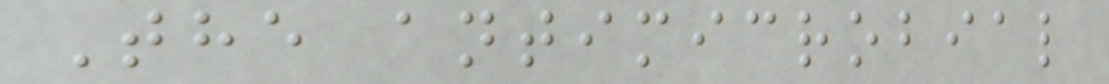The antimicrobial
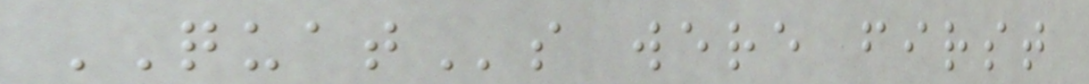QUATs were first
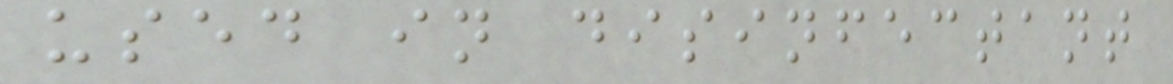used in disinfectant
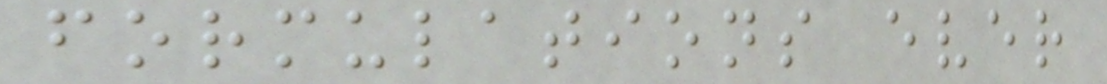formulations ever
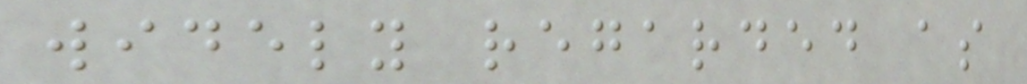widely regarded as
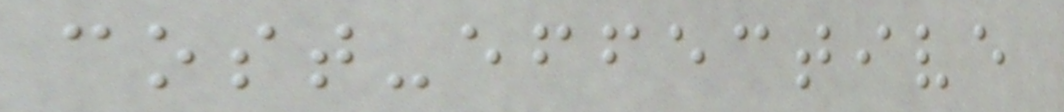cost-effective
